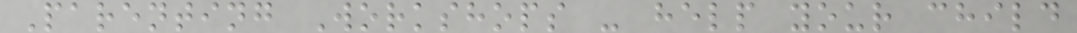Parenting Workshops - help your child
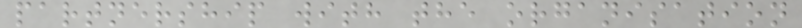partnership with the organisation
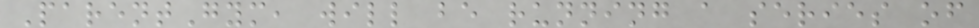ParentGym, will be running a series of
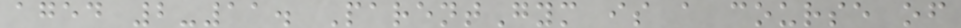aged 2-11. ParentGym is a course of
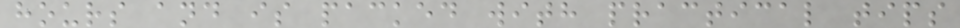hours and is packed with practical tips
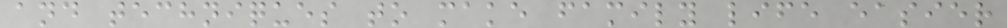and techniques to make family life easier
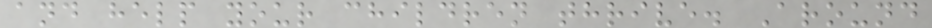and help your children thrive. Around
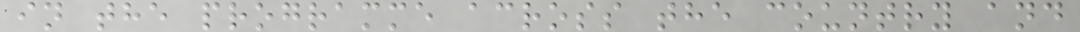in the programme across the country and
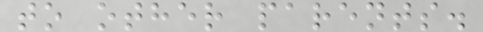to other parents.
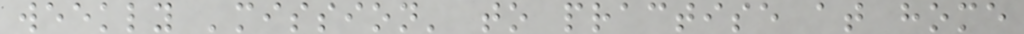weekly 'mission' to practise at home
